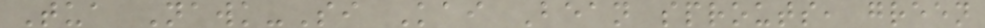Tua Nawk-Si Kai Bean sprouts, green
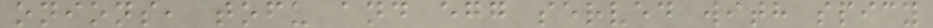onions, tofu and egg served with spicy
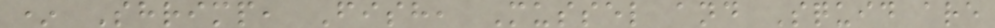* Shrimp, Fish, Mussel and Squid are
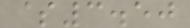$3.50
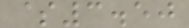$3.50
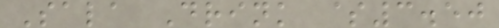Sala Drink $3.50
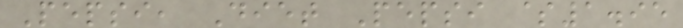Pepsi, Diet Pepsi $1.95
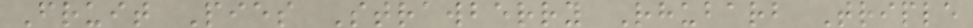Fruit Pies Strawberry Rhubarb Triple
